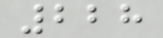228
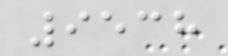9538
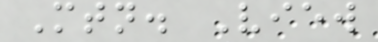Mtn. View
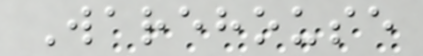Warehouse
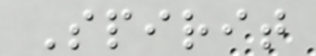Spirit
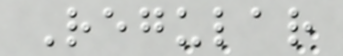Regular
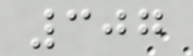307
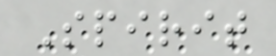Spirit
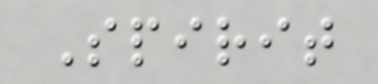Spirit
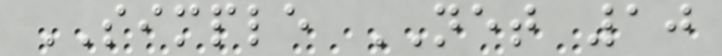SIMPLE NET 10
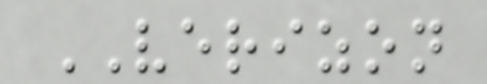VERIZON
